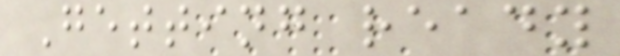Getting ready
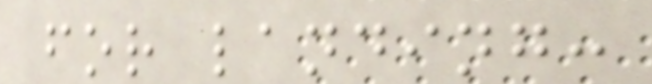for landing:
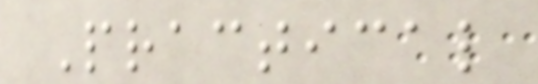Practical
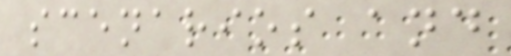scenarios and
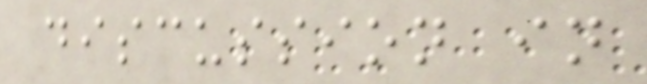discussion in
